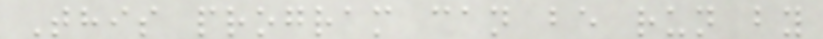This program can be run by
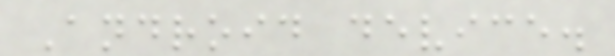Android device.
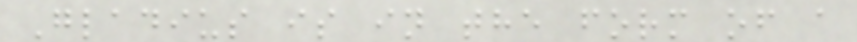Gladius is in the form of a
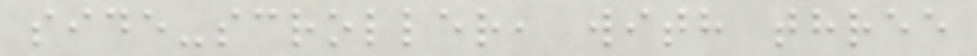side-scroller, with three
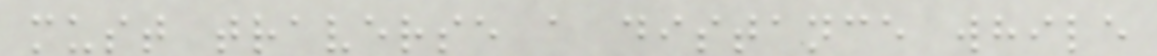must traverse a distance while
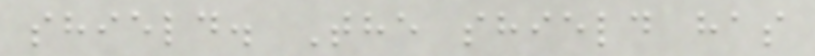shield. The shield has
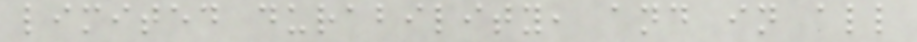limited durability, and in all
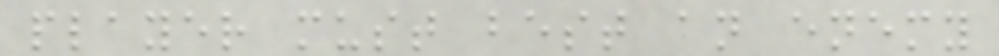player must best an enemy
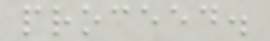proceed.
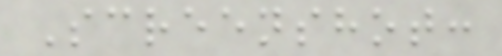Screenshot:
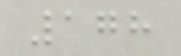178
